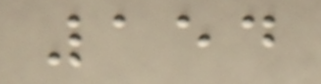154
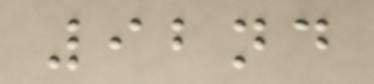92nd
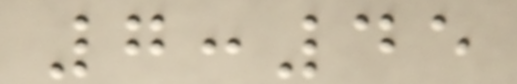7:45
